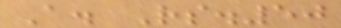A. Rs.50
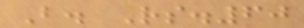B. Rs.60
